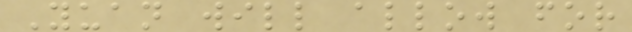Yuan will allow for
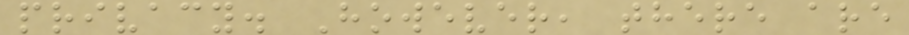privacy. However, there are
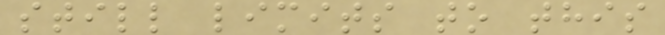still limits to this
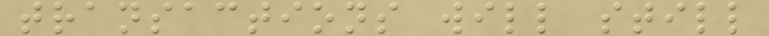transactions will still
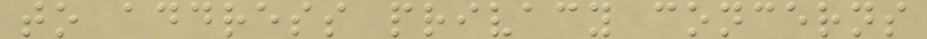to address privacy concerns
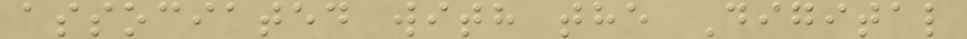associated with the Digital
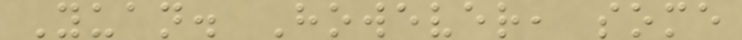Yuan. However, some
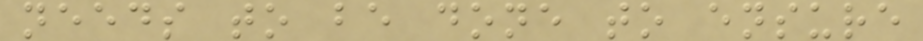needs to be done to ensure
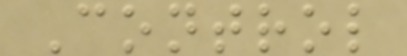Control
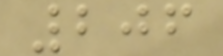206
